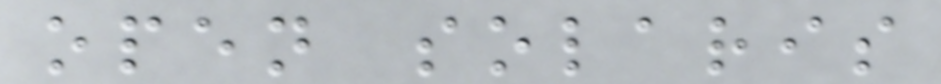open solaris
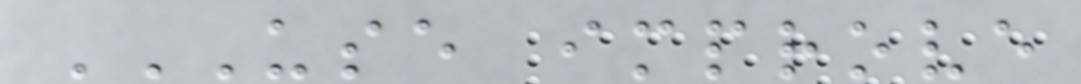USE IMPROVE
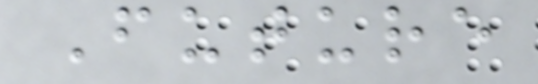Future
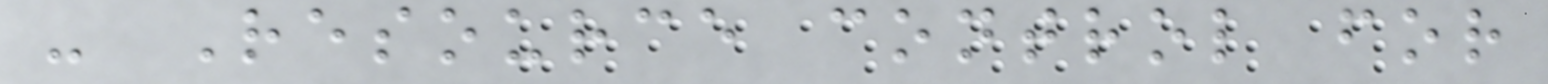- Resource control for
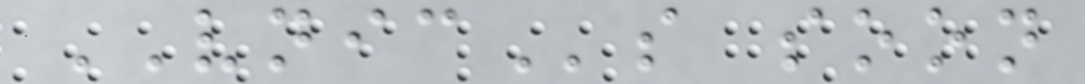VNICs soon
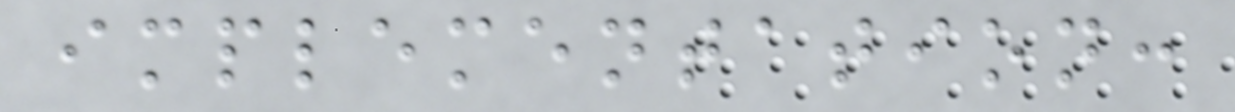implementation:
